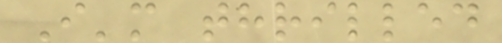I'm thrilled
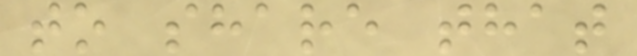to share that
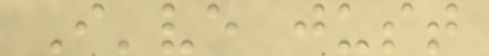I've just
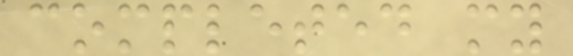completed my
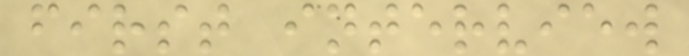first interview
